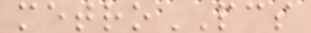metroPCS
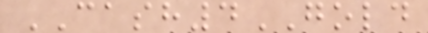CASH4GOLD
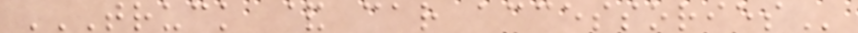TRUCK & CAR ACCESSORIES
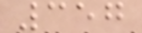357
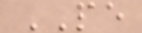PE
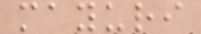mayuri
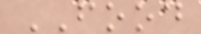FOOD
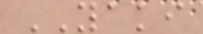YAKI
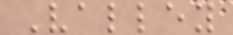Valley
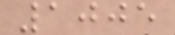1005
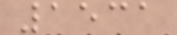1531
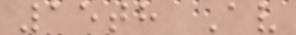15th Av
